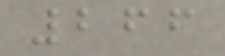266
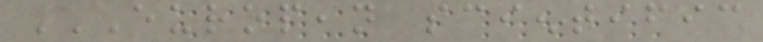EUROPEAN SCIENTIFIC
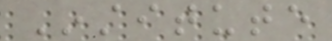Institute
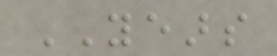YEARS
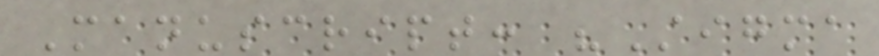Manuscript: "Stigma
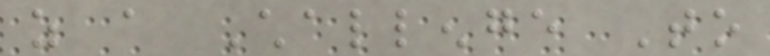as a Challenge To
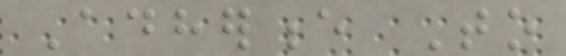Adherence To
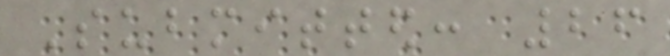Submitted: 26
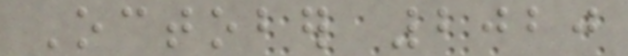October 2020
